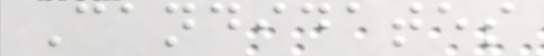Candidates
